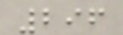296
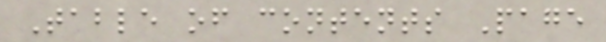Table of contents Page
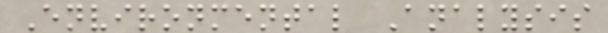Environmental Analysis
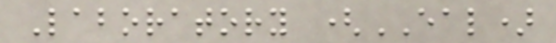Laboratory (EAL)
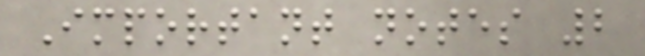Important notes 2
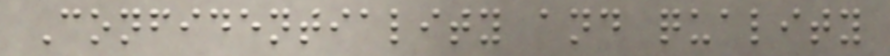Confidentiality and quality
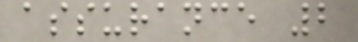assurance 2
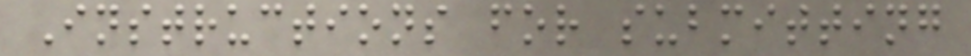Instructions for submitting
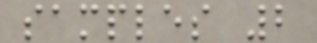samples 2
